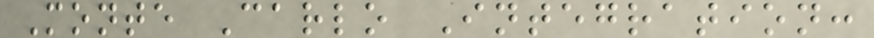Monte Carlo Integration:
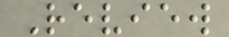Review
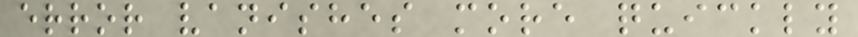error vanishes more quickly
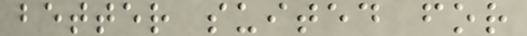better suited for
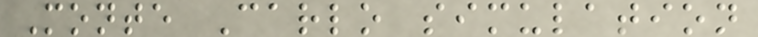Monte Carlo simulation
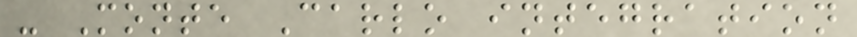- Monte Carlo integration
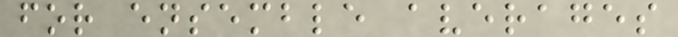for ensemble averages
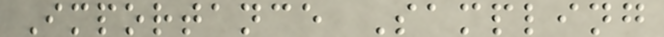Importance Sampling
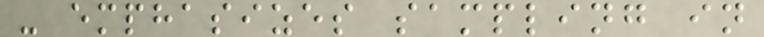- emphasizes sampling in
